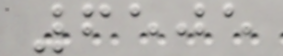6505
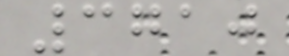3710
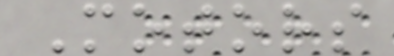Motors
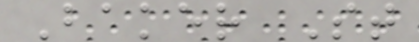Baker St
